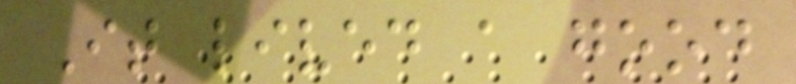It lived a good
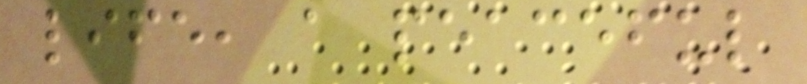life, a peaceful
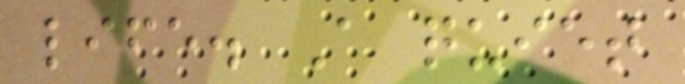life. A quiet
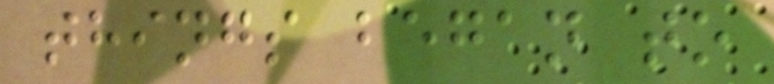things began to
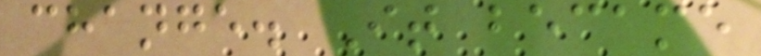change. It became
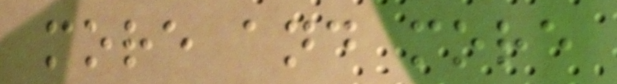more and more
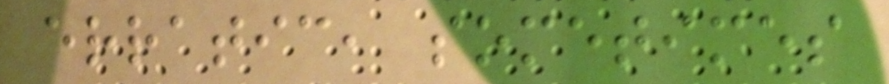erratic, sometimes
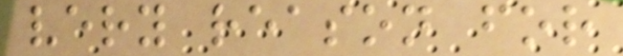very reason for
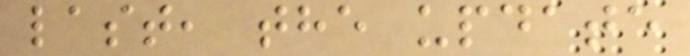last, the update
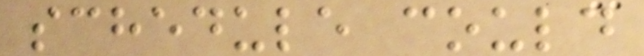schedule could
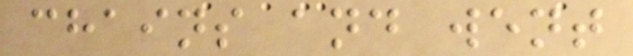chains and went
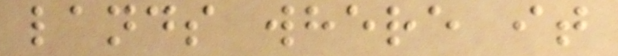lands where it
